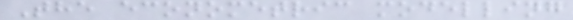The econometric modelling
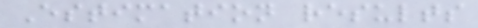Estimation results
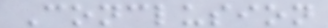Conclusion
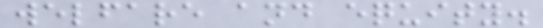welfare and equity.
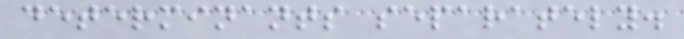determinants separately.
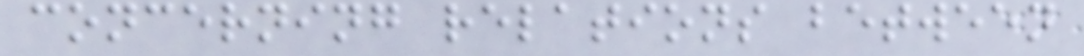concerning relations between
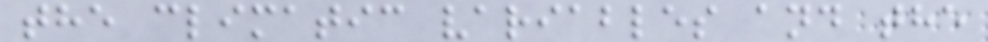the climatic variables and the
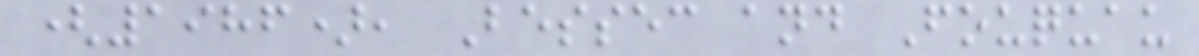(1986), Bessec and Fouquau
